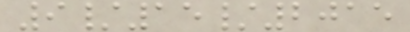9/15/2015
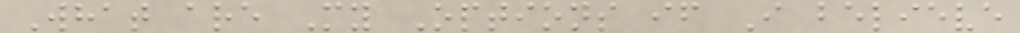What are My Options if I believe
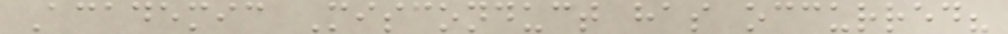Academic Misconduct has occurred?
